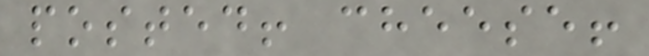posted! cheese!
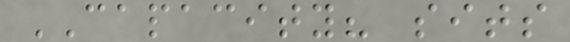CAPACITY? sits
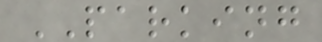PARKING
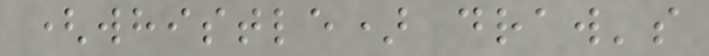(whistle) draw's
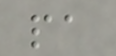pa
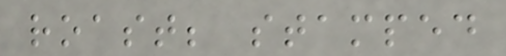roast; stamped
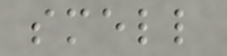smell
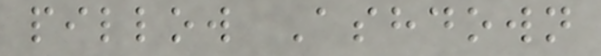pillow Ashdown
